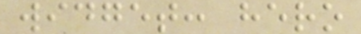widget: hero
